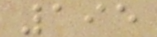195
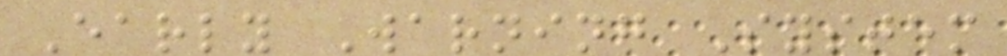Early Warning System
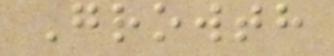Growth
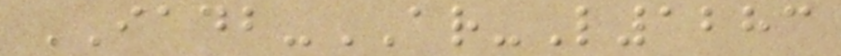IADB-AR-L1283
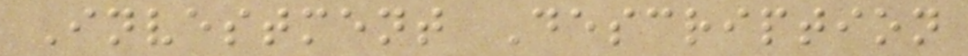Investment Description
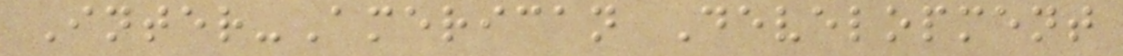Inter-American Development
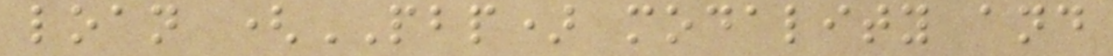loan (PBP) modality and
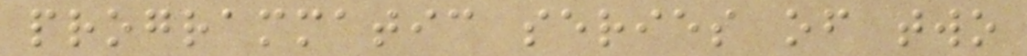programmatic series of two
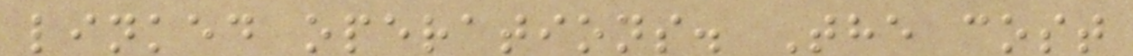linked operations. The cost
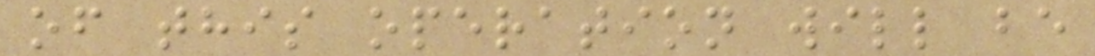of this operation will be
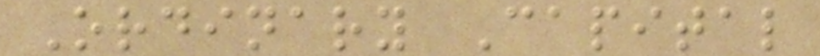Ordinary Capital
